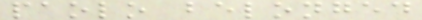paolo belonged
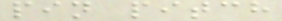pin pitch
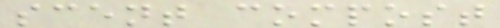scent compost
